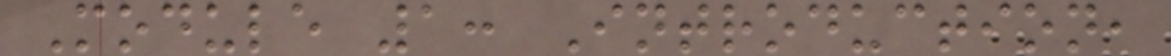Module 1: Introduction,
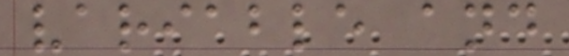variable and
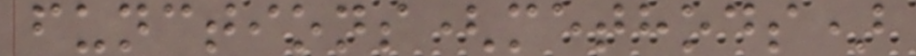functions(methods)
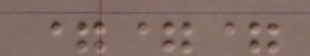===
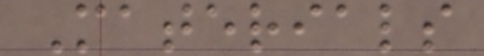Materials
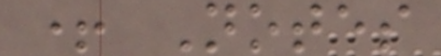+ Notes
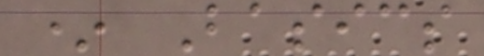* Basics
